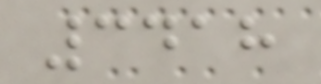3418
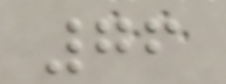76
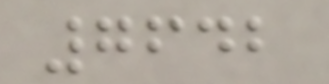7642
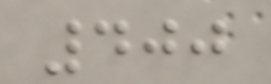400
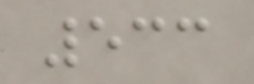533
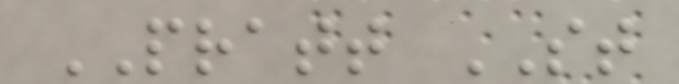PRATT ST
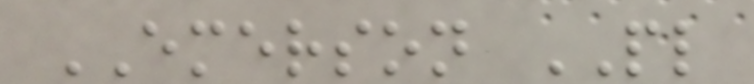EMERSON PL
